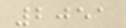2051
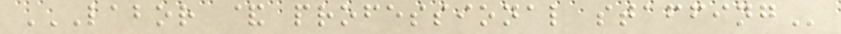LABOR & PROFESSIONAL STAFFING
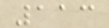113
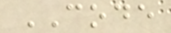CODE
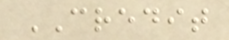CREDIT
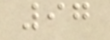97
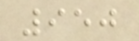950
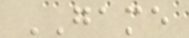GAME
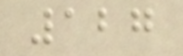127
